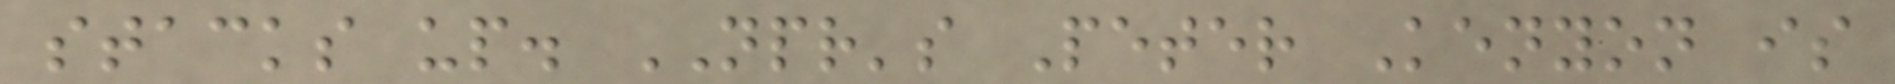stacks up. NPR's Peter Kenyon is
